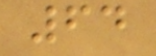64
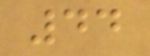44
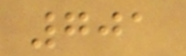701
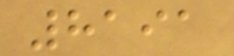8191
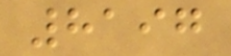8197
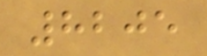8205
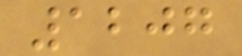1207
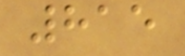815
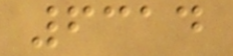6314
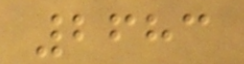2683
